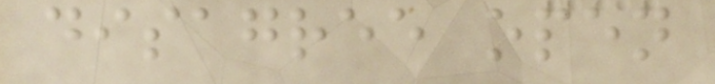disagree open
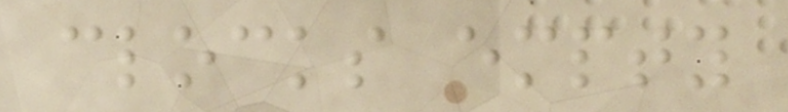clocks empty
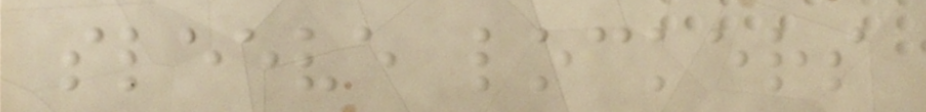sleeve lockers
